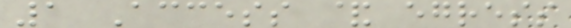1 Access & egress
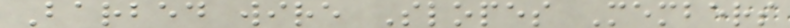Barbed wire Slopes Members
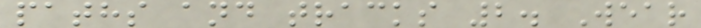paths and tracks 2. Wear
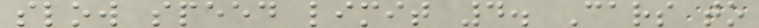slow speed limit 4. Cars to
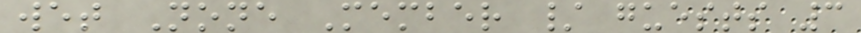wet None Member / guests 3
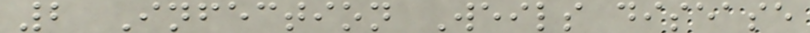2 Infection Weils disease
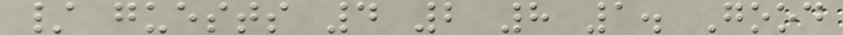/ guests 4 2 8 1. Good
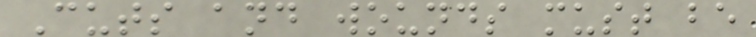Cuts and wounds must be
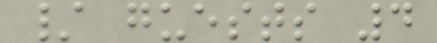/ guests 4
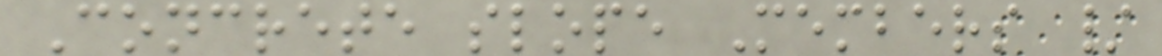Concrete slope Members /
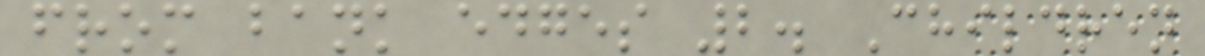from bank edges 2. Children
